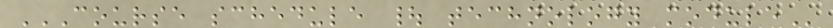COURSE SCHEDULE | TECHNOLOGY MODULE
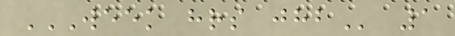WEEK HRS JHB 1
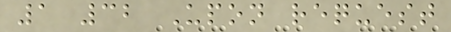1 32 Upon request
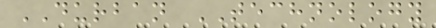DURBAN TECHNOLOGY
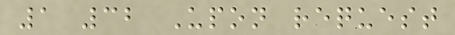1 32 Upon request
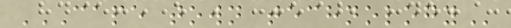CAPE TOWN TECHNOLOGY
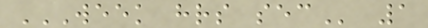WEEK HRS SEC 1
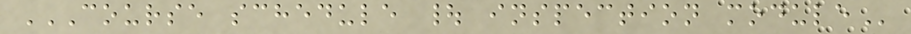COURSE SCHEDULE | INSPECTION MODULE
